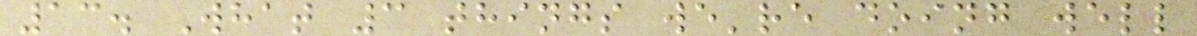13. What 3 things we're doing well
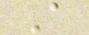A
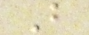B
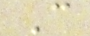C
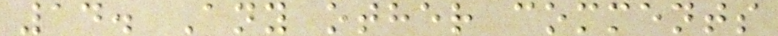14. Any other comments
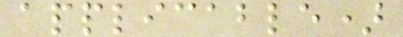applicable)
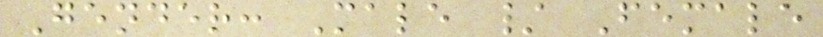Gender: Male / Female
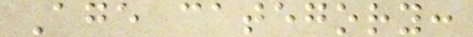Age category:
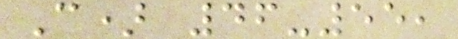C) 46-55,
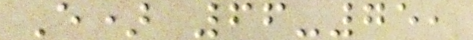E) 66-75,
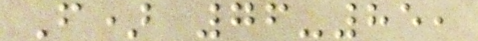F) 76-85,
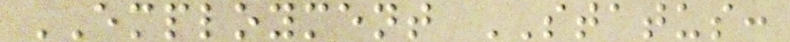EMPLOYMENT STATUS:
